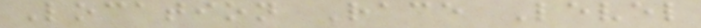Location Race Level
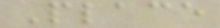Place
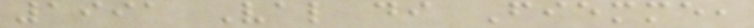1991 Val di Fiemme,
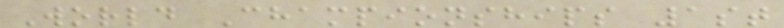World Championships 1st
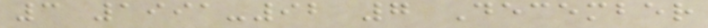3 1991-92 7 December
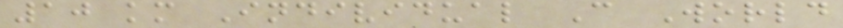10 km Individual C World
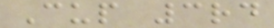Cup 3rd
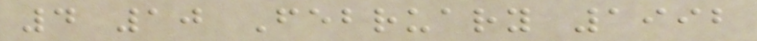4 10 February 1992
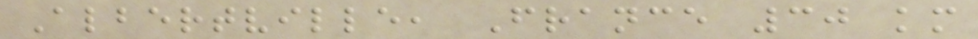Albertville, France 30 km
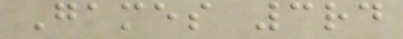Games 3rd
